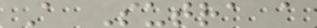A Sutra a
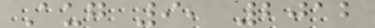Aug 9, 2012
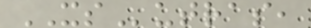XSutras,
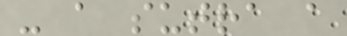- a sutra a
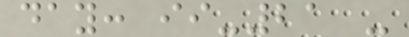day: ii-21 -
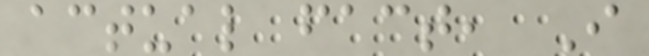actual fact, I
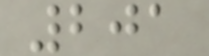201
